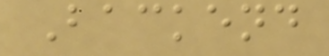Backend
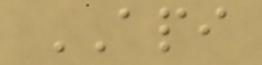API
